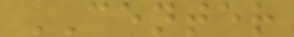CENTER
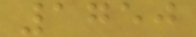1750
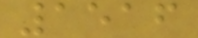1516
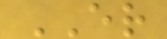ER
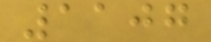1107
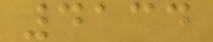4134
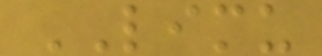LIMU
